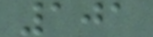101
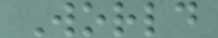World
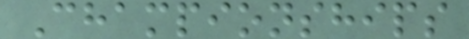Championships
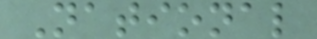National
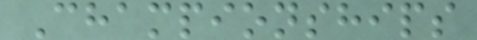Championships
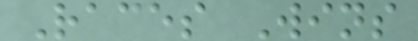Races Wins
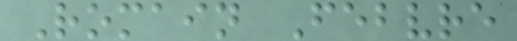Romain Febvre
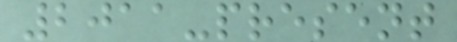2011-present
